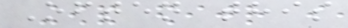Often this
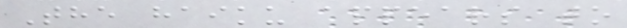The haiku appears to
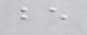be
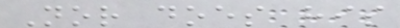Nor does his
